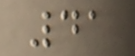41
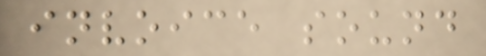invoice sound
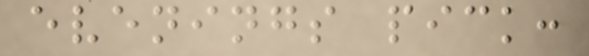evenings pick:
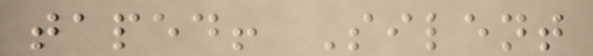taped! Silent
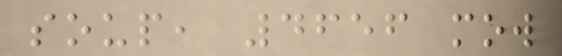soup, 4656 mow
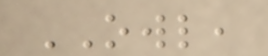OWL,
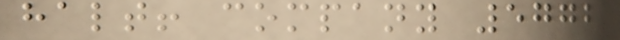halt! company 5772
